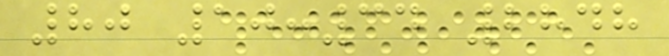80 10:34 2848
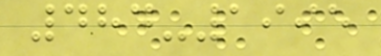484-1995
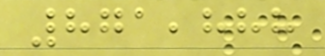871,888
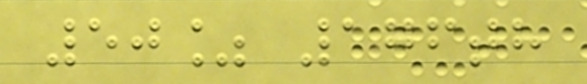50% 176th
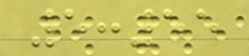5:55
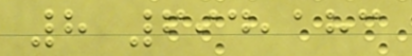8 694,183
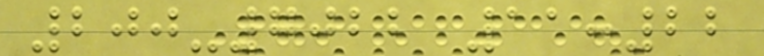200-7022 11:22
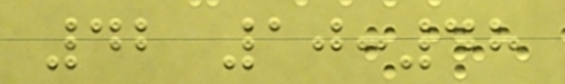42 10:48
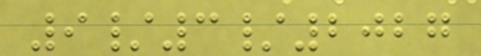9/3/2027
